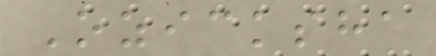Ozicksha
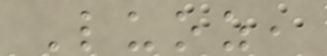Luoz,
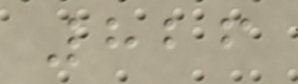826
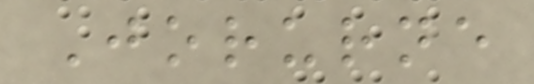Jorurne
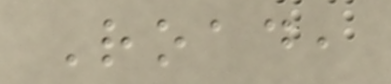Road,
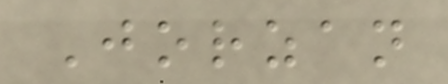Jorzan
